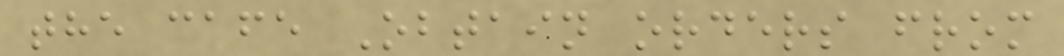the cafe Obtain orders from
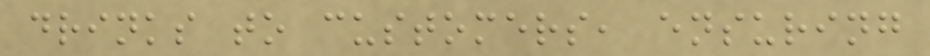drinks to customers, ensuring
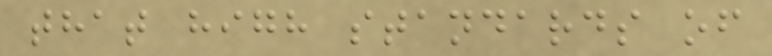that high standards of
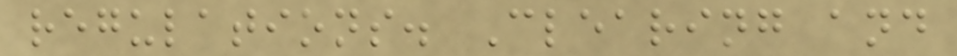regulations. Clearing and
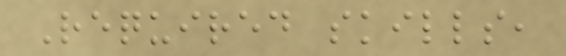Required skills,
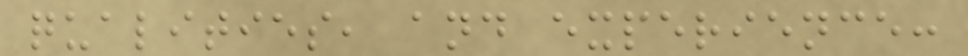qualities, and experience:
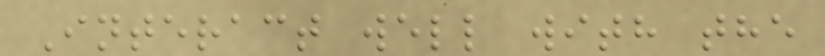Interact well with the
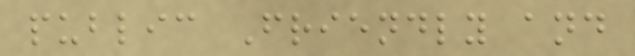public Friendly and
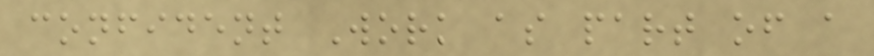confident Work as part of a
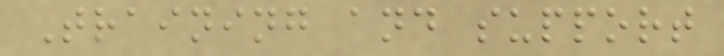Training and support
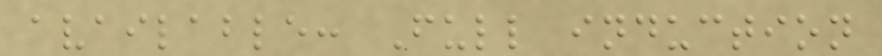available: Full induction
